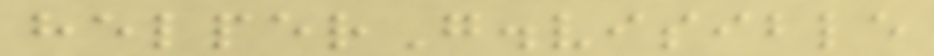helperG.visible
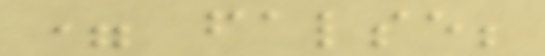= false;
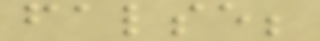false;
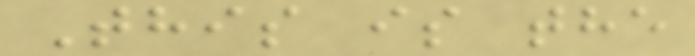This is the
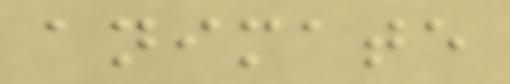animate
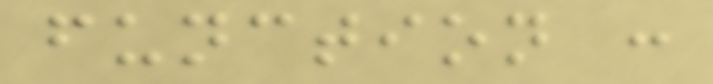function :
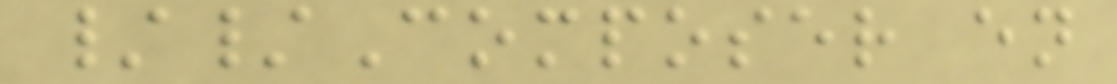//Composer en
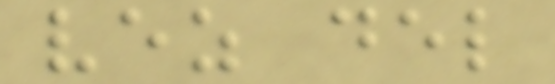vez del
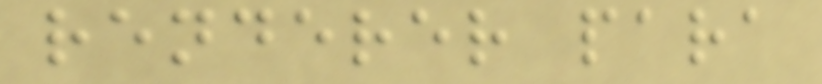renderer para
